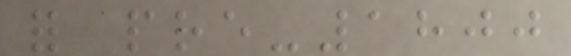for pre-1800
